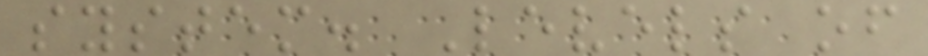system. Levels of
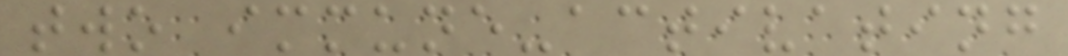two immune-activating
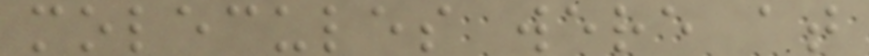molecules were at
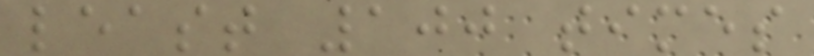least 100 times
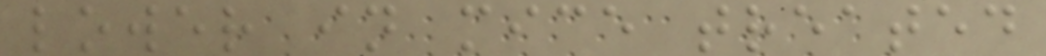lower in mice treated
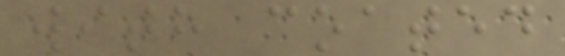with coated
